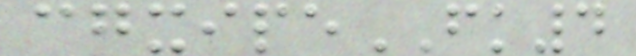cgxipeFK4
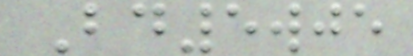Bd5wje
